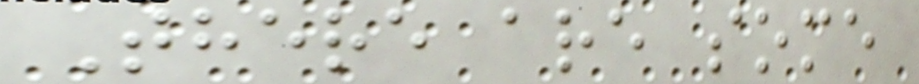There are some
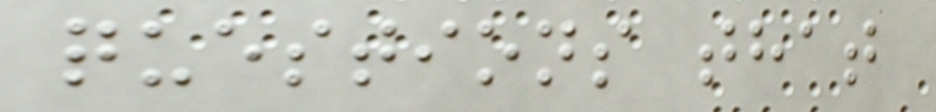questions that
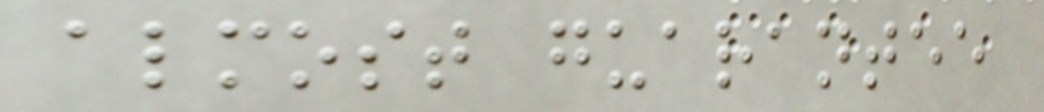almost guarantee
